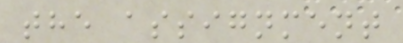the assignment
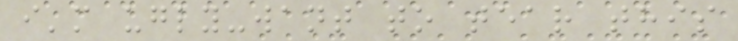i'm ugly-want to tear this
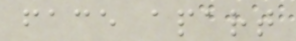face apart
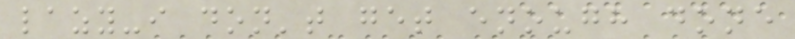lazy-i don't get enough done
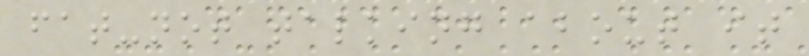fat-not talking about it
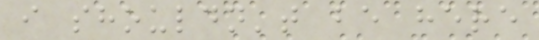i shouldn't be here
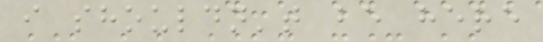i shouldn't be here
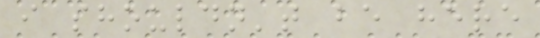i shouldn't be here
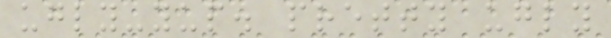ugly-yup. pretty ugly
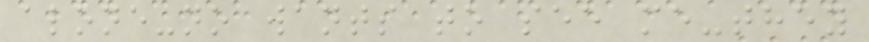alone-no wants to see me-they
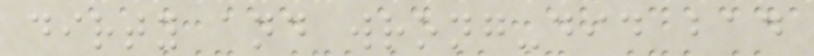dirty and wrong-did bad
